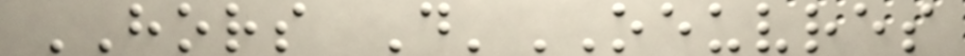HORS D'OEUVRES
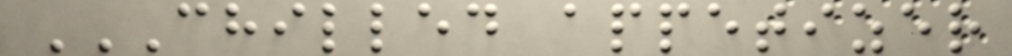CHILLED APPETIZER
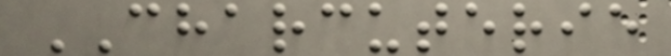CHARCUTERIE
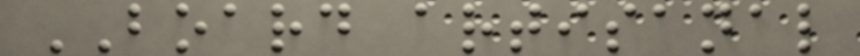BOARD artisanal
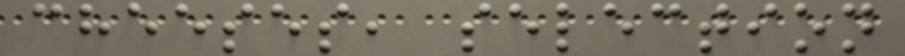cheeses, selection
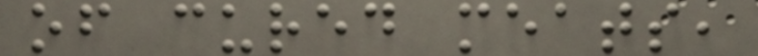of cured meats,
